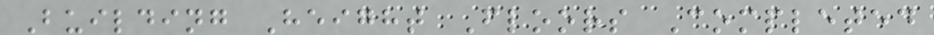Building Height Floors Completed
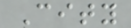City
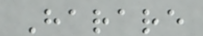Harare
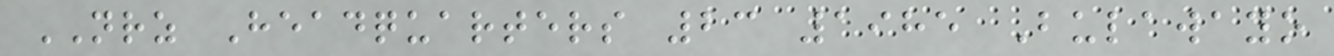NRZ Headquarters 23 1985 Bulawayo
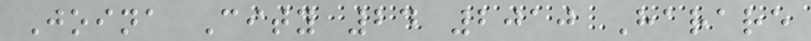Joina City 24 2010 Harare
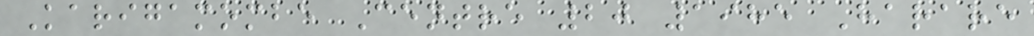Karigamombe Centre 20 1985 Harare
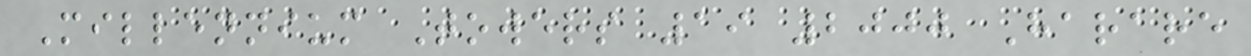Millennium Towers 19 2000 Harare
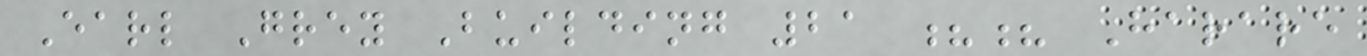Earl Grey Building 21 ?? Harare
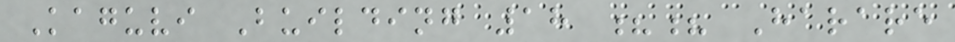Kaguvi Building 18 ?? Harare
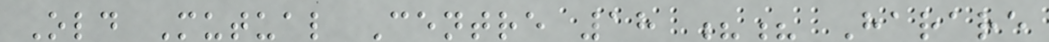Old Mutual Centre 18 ?? Harare
